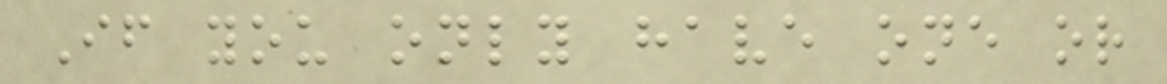If you only have one or
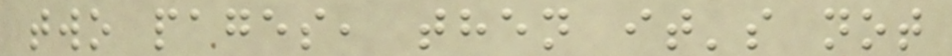two pages, then it's not
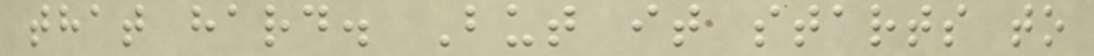that hard. But it starts to
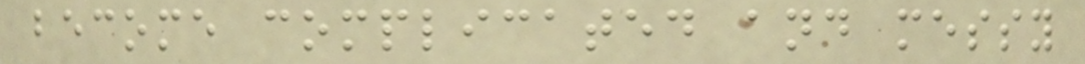become complicated and messy
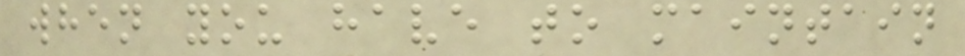when you have to maintain
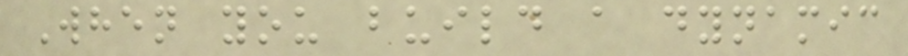When you build a dynamic
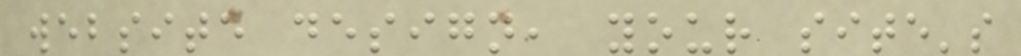website design, your site's
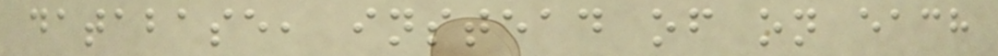database, instead of on each
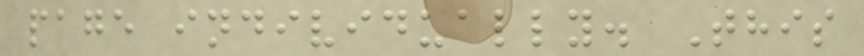page individually. This
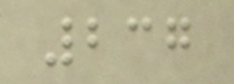237
